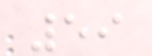59
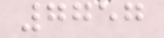7757
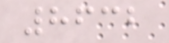8632
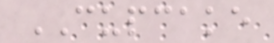CUPCAKE
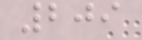209
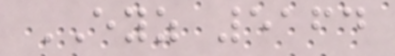EYZ 5164
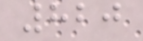820
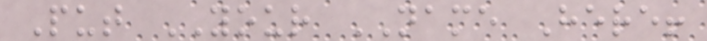Put YOUR NAME Here!
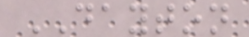DAYTON
